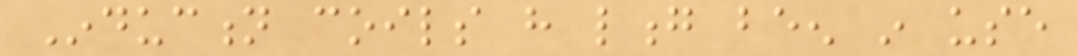Induction coils have long been in use
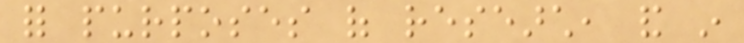for purposes of research, and in
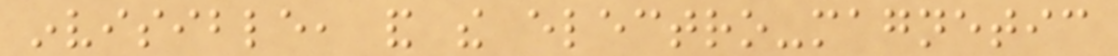invisible, and the electro-magnetic
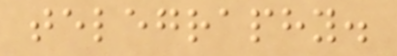telegraphy.
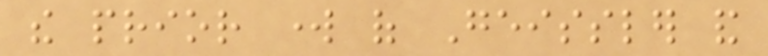the prior work of Geissler and
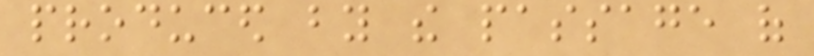produced by the passage of
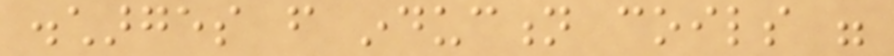discharges from induction coils were
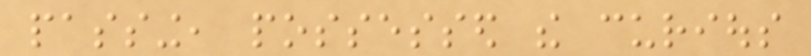passing, possessed the curious
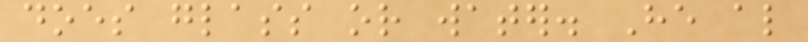does glass or water. He also
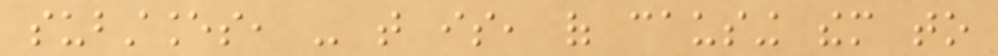substances, - that is, of causing them to
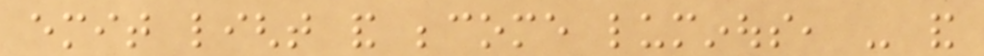emit light and become luminous, - and
